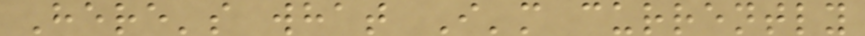Here's what I'm currently
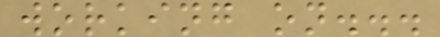working on...
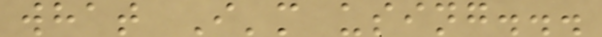what I'm using...
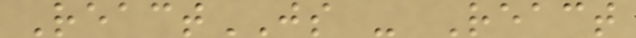ReactJS - React
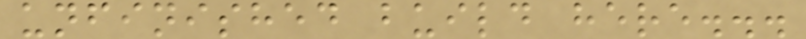unfinished build here...
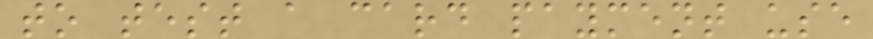to test a card payment use
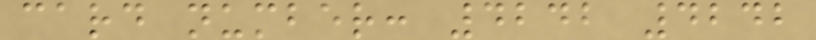card number: 4242 4242
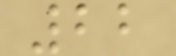22
